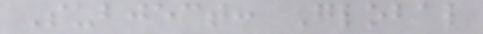Subject: Global
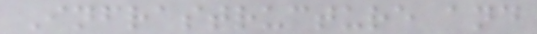Infrastructure and
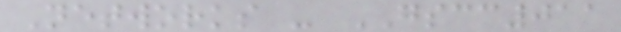Networks - GSCC011
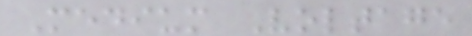Medium Voltage
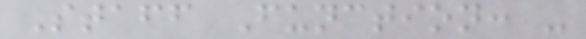Staff Function: -
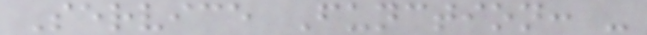Service Function: -
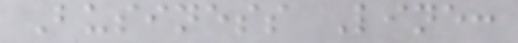Business Line:
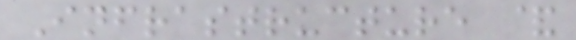Infrastructure &
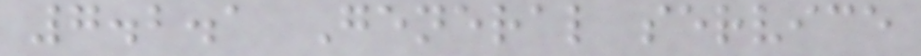7.2.1 General service
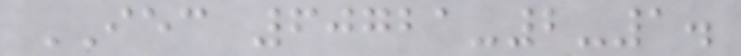IEC 60721-2-1.
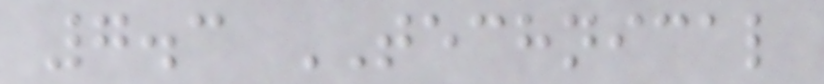7.3 TECHNICAL
